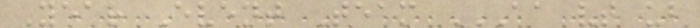Year Event Team AA VT UB
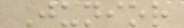Junior
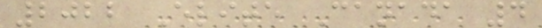2022 Elite Canada 4
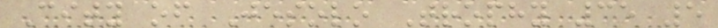City of Jesolo Trophy 35 5
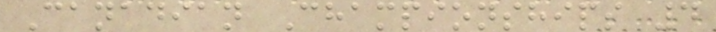Canadian Championships 4
